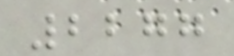2277
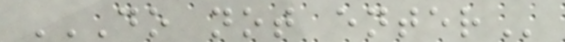DO NOT ENTER
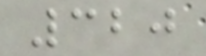320
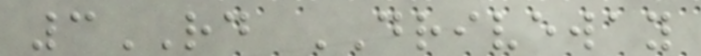3RD DRIVEWAY
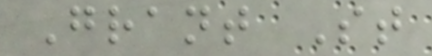Grant St
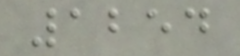1254
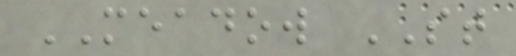MEADOW ST
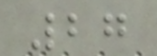27
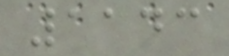1143
